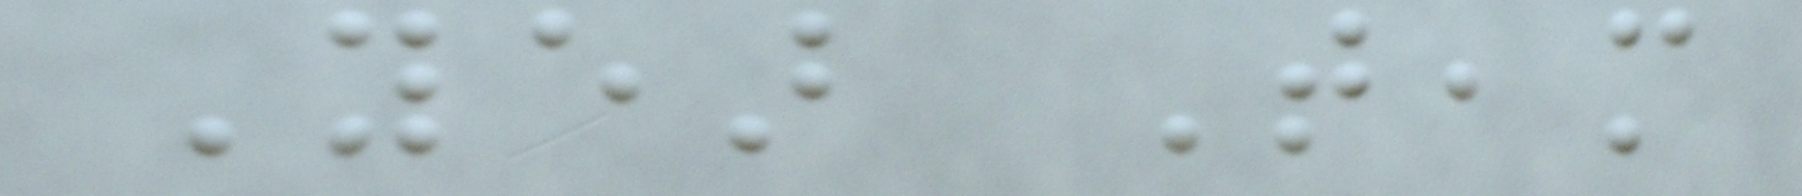Year Team
